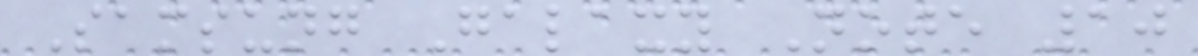Samsung Galaxy Note 10
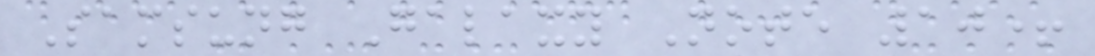Samsung Galaxy Note 10+
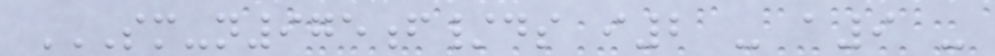SM-N975F/DS I2 - A9 -
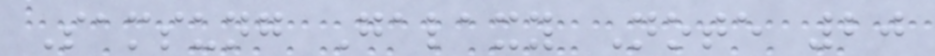Samsung Galaxy Note 20
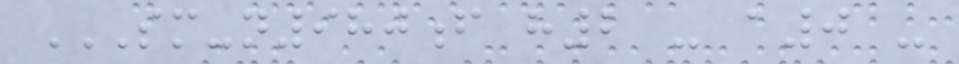SM-N980F H2 - A0 -
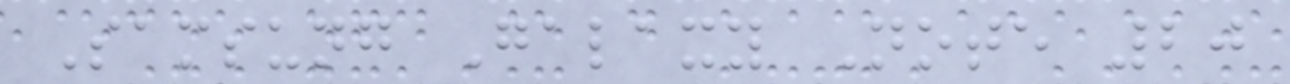Samsung Galaxy Note 20
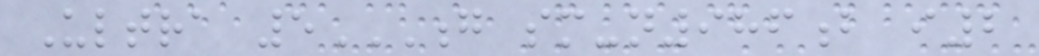Ultra 5G SM-N986B I2
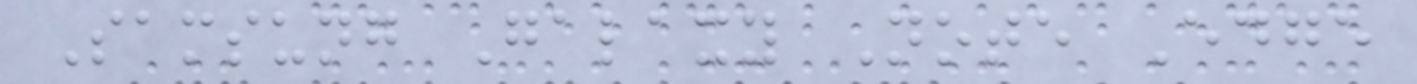Samsung Galaxy Note Edge
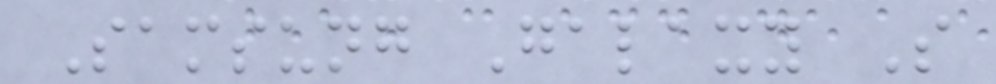Samsung Galaxy S
